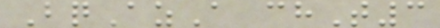BqAzA chT3
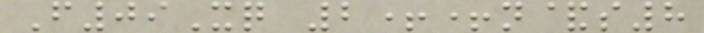F09Xq 2++n&s8
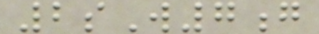2sW7g
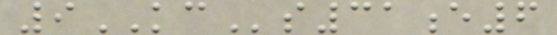9KCs31e6
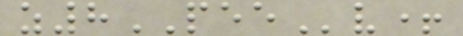z8PEEv+
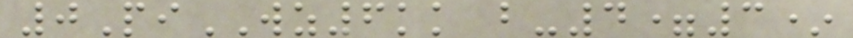0PiWZ6kk b-4=3*
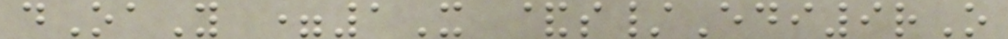dOaY =1X &s/Edi9rO
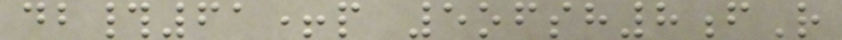db#61+p 5ofsh8fR
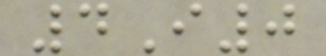4I0
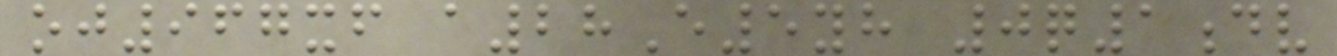oj967xf a28E5yh 0q1dv
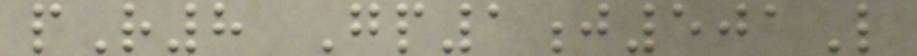pR8 Gp1j501L
